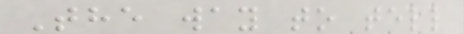The way to tell
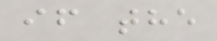if the
